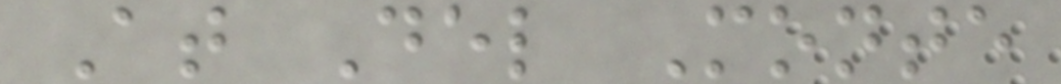At Del Monte
